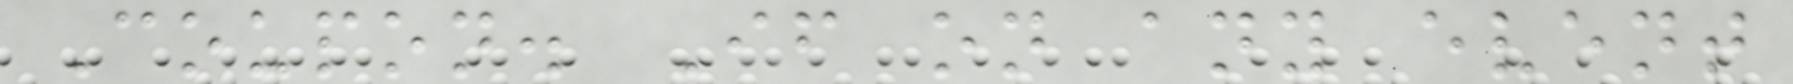Coupon. If on any event
